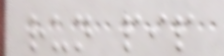run pip
